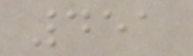451
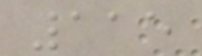115
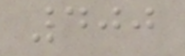400
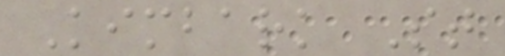Kimbark St
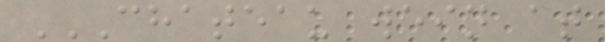CHATEAU WEIN AT
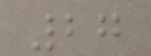27
